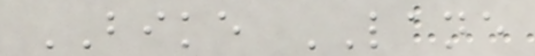BIKE LANE
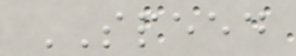SPEED
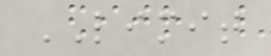LIMIT
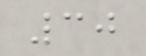30
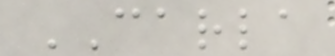CARLA
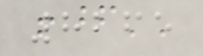8265
